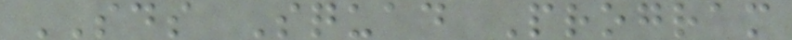SDS Squad Program
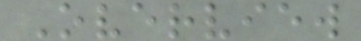Overview
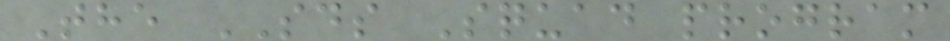The SDS Squad program
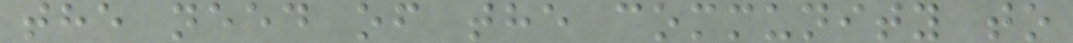the need of the community to
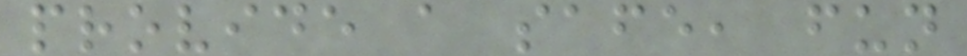provide a safe, fun
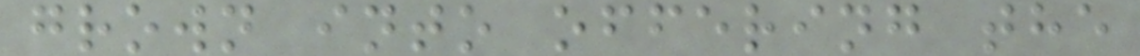grown into offering the
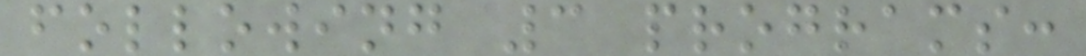following 3 programs:
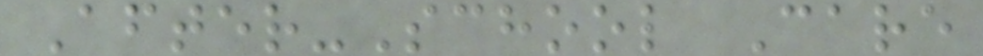After-School Care
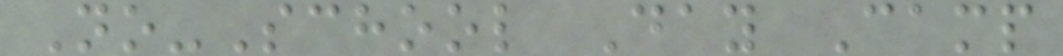No-School Day Camp
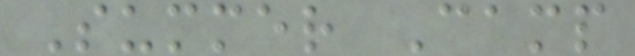Summer Camp
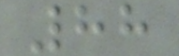88
